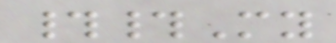##My
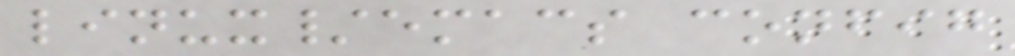linux/emacs config
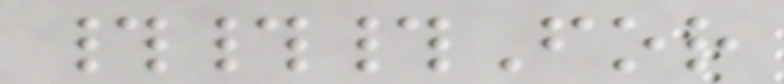###For
